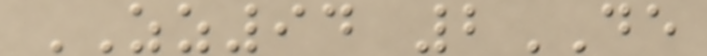ZZ94 2DE
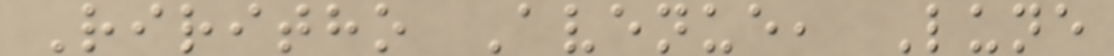Riritho Avenue, Lune
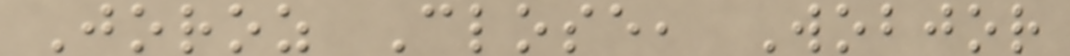Joroz Close, Wobjor
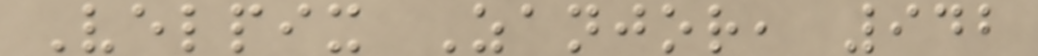Velpix Zanjor, 942
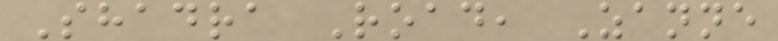Shadra Road, Zanne
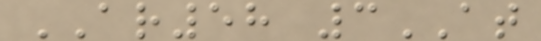AR58 3AT
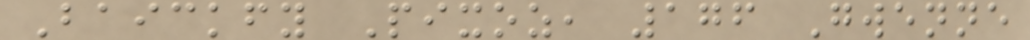Baickfy Pixoz, 176 Gwenne
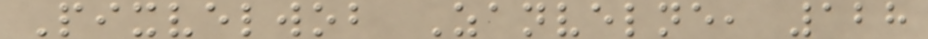Pixvelwob Zanvelne, 128
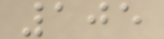105
